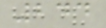244
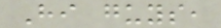Hi guys,
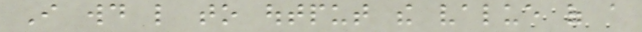I would like to output the value of a
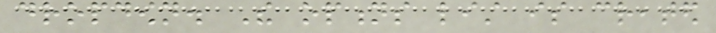dropdown. The options list is created
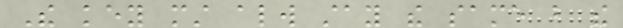The key must always stay the same but the
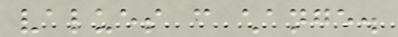values can change.
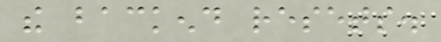the backend resets.
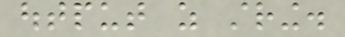output as string.
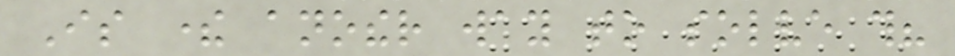Is there another way to solve this?
